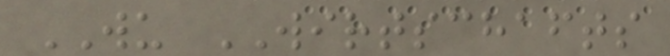WU WIRTSCHAFTS
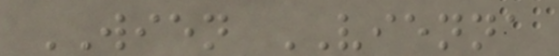WIEN VIENNA
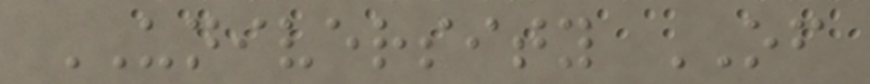UNIVERSITY OF
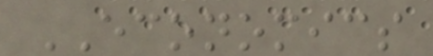ECONOMICS
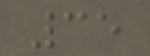35
